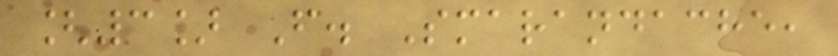[3] F. Smarandache,
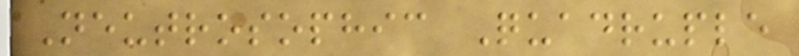Neutrosophic Quadruple
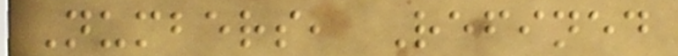Numbers, Refined
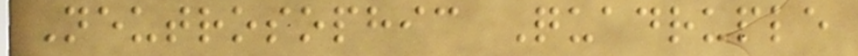Neutrosophic Quadruple
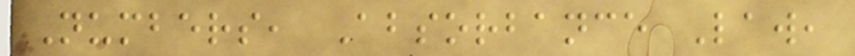Numbers, Absorbance Law,
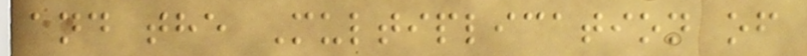and the Multiplication of
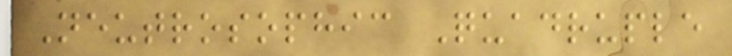Neutrosophic Quadruple
